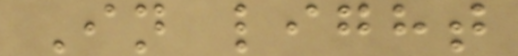In light
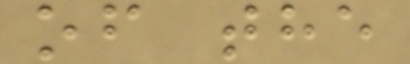of the
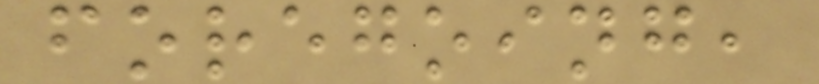foregoing,
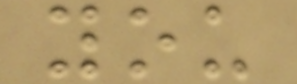you
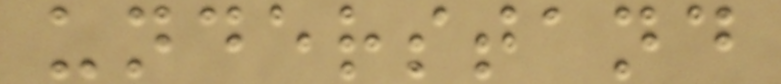understand
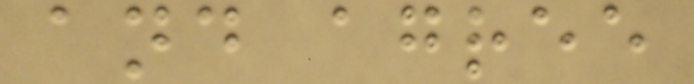and agree
